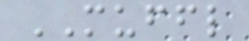MUFFL
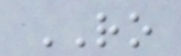RO
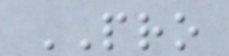PRO
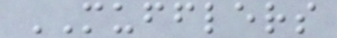MUFFLERS
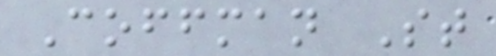Coffman St
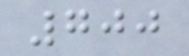700
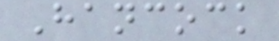Hancock
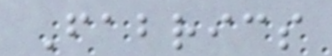Fabrics
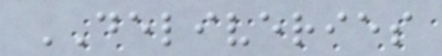DELIVERIES
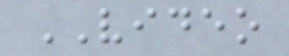VIDEO
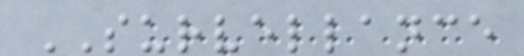SURVELLANCE
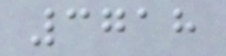3718
